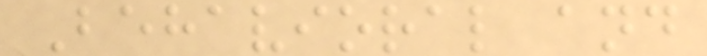Behavioral and
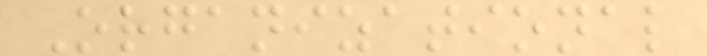Organizational
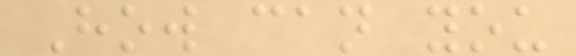How can you
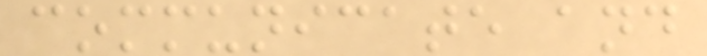communicate and
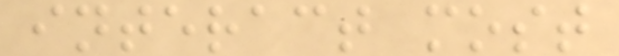interact most
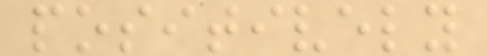positively
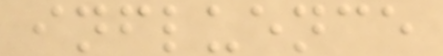influence
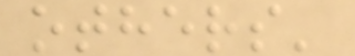others'
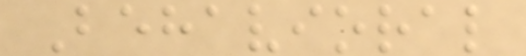Behavioral
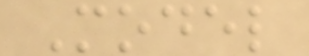Model
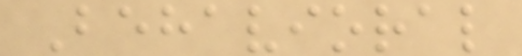Behavioral
